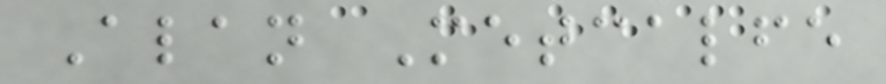Alan Metcalfe
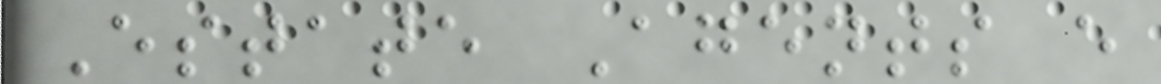Estate Agents e
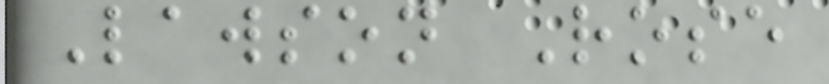Lawson Rose
